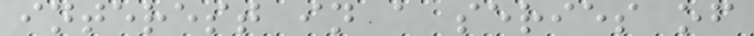interest in a series of
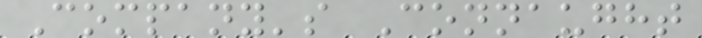Company's Connaught
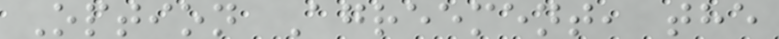Option Agreement, the
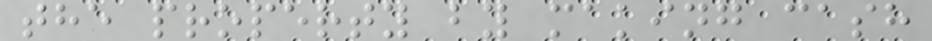the property by making cash
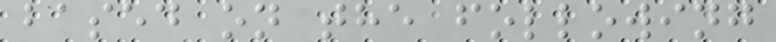based on the following
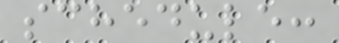schedule:
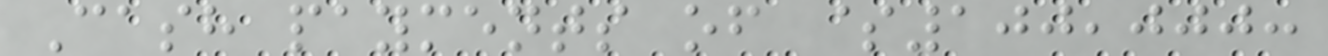Cash payments of $100,000:
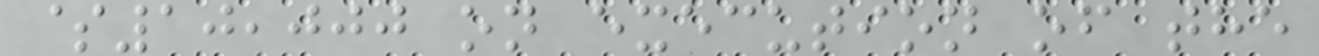$10,000 on execution of the
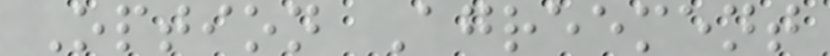Option Agreement
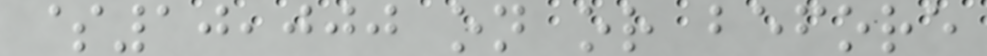$10,000 on or before
